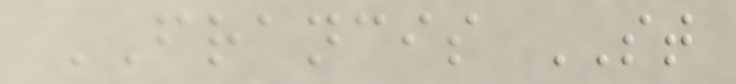FRANCIS ST
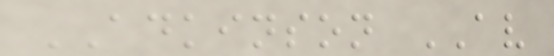ADKINSON AV
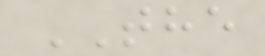THE
